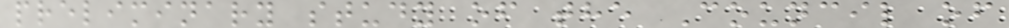preliminary study of the Council of
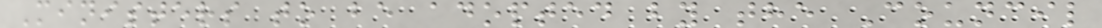Ministers to be adopted by the Council
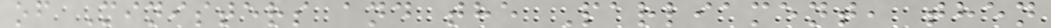of Ministers and the Parliament, then
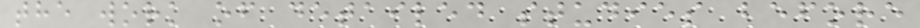the work of detailed studies before
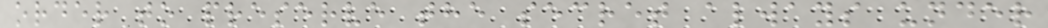order to preserve the secret always under
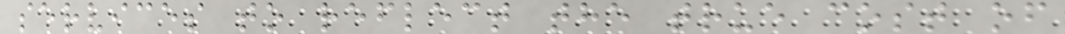services to reflect the true cost of
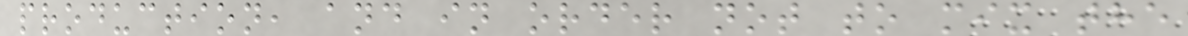production, and in order not to mix the
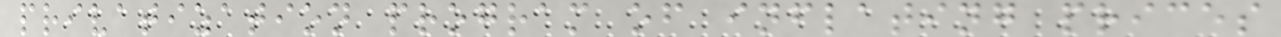privatization program of inflating prices
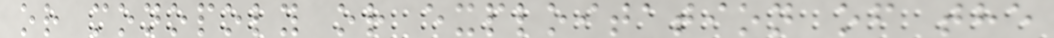or monopoly or exploitation of the
